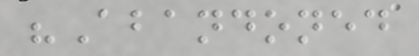"Abandoned
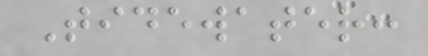Tidewater:
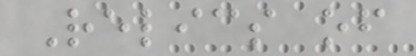Relics of
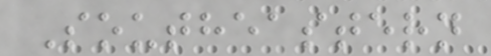Southeastern
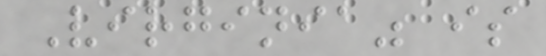Virginia" is
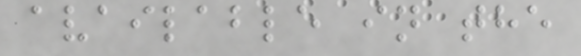available in the
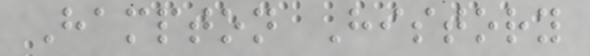Hampton History
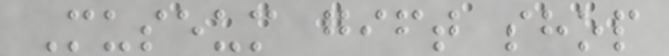Museum gift shop
